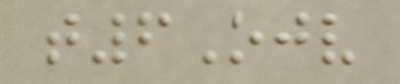t6Ojv
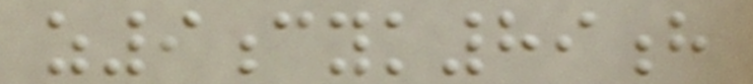z9cyk89h
